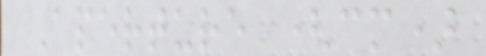Aperture (cm)
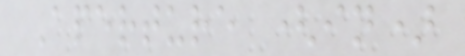Aperture (in)
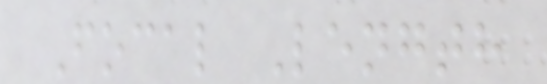Focal Length
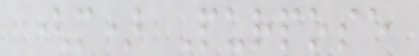(m) Purpose
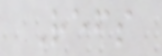Refs
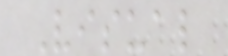Visual
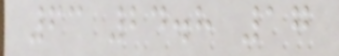63 24.8 17
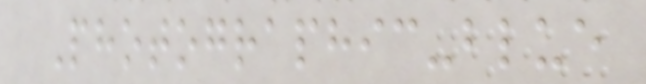Photographic-blue
